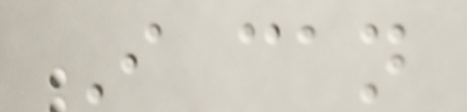I can
